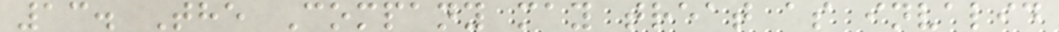13. The Company may treat as invalid
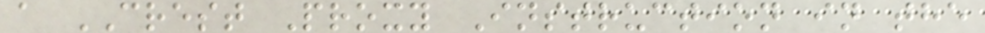a CREST Proxy Instruction in the
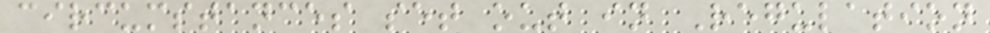circumstances set out in Regulation
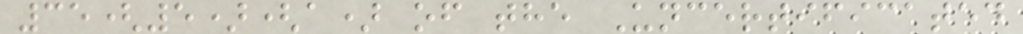35(5)(a) of the Uncertificated
